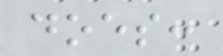does:
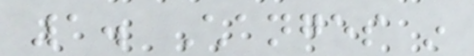1. Changes in
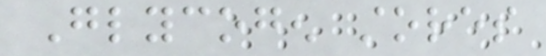Glycogen stores
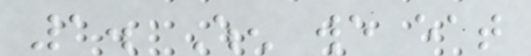1. When we eat
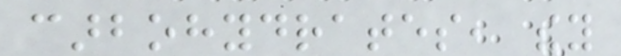carbohydrates, they
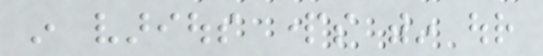in various parts within our
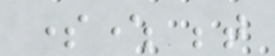somewhere between
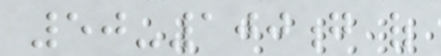50-100g of
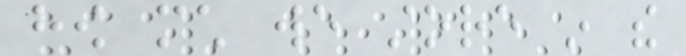how much we store in the
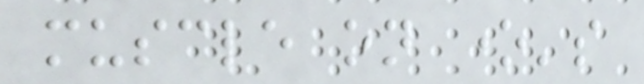muscle on one's
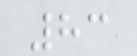83
